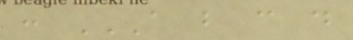: A B C D
